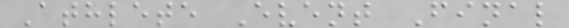Athlete Event Final
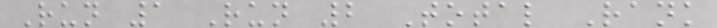Run 1 Run 2 Total Rank
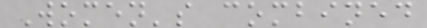Women's combined
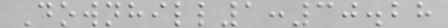Downhill1:30.28
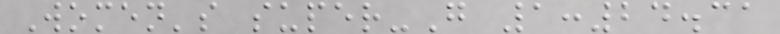Women's super-G 1:24.31
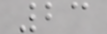23
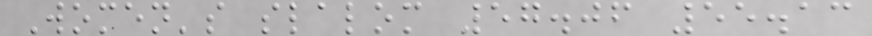Women's slalom 57.06 55.13
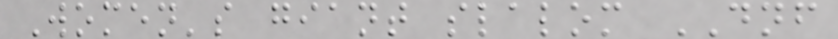Women's giant slalom DNF
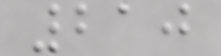210
